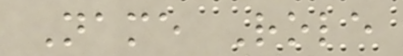Name Role
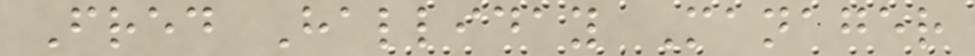Fred Halliday Manager
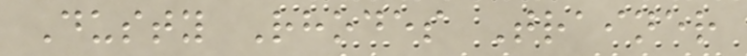Dusty Rhodes Trainer
